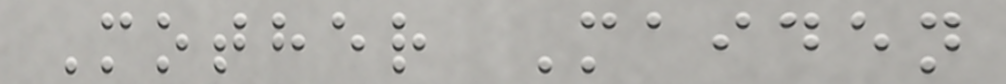Mother Maiden
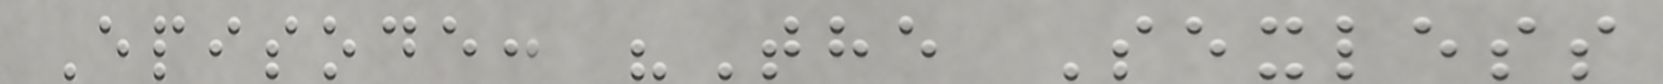Episode: "The Sexless
